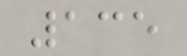135
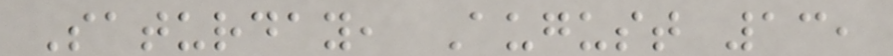Saturday, August 13,
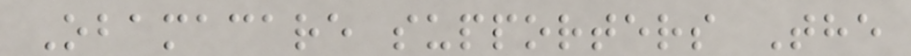Obamacare supporters The
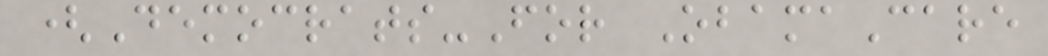(Democrats-For ObamaCare
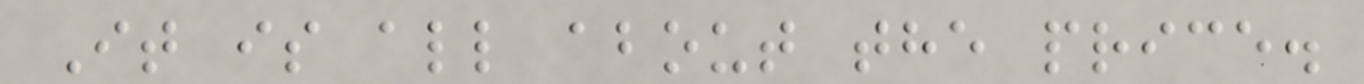It is all about the price.
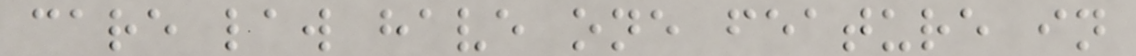care law have one feature in
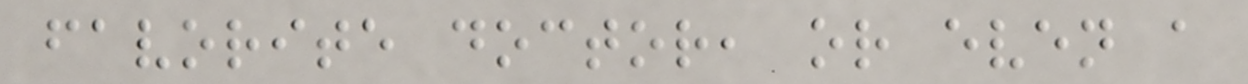favorite doctor, or even a
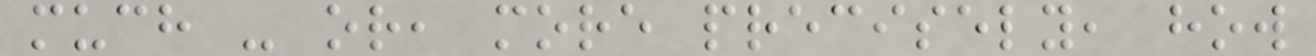much - or, more precisely, how
